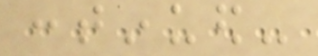continued-
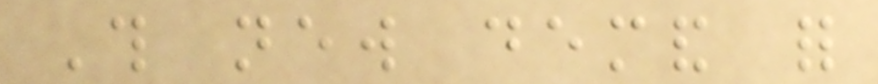This new demand for
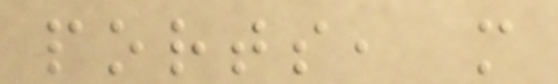ports, more
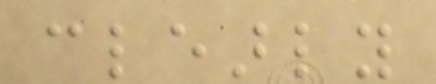clearly
